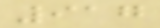917
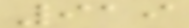919
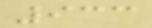933
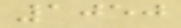1050
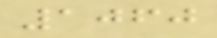1060
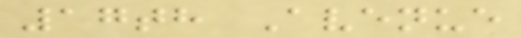17th Avenue
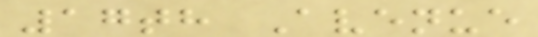17th Avenue
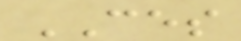CES
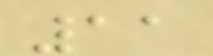11
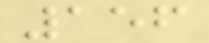156
